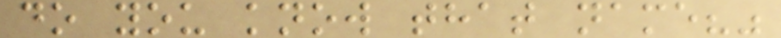do you know that name?"
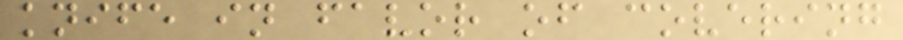knife in favor of covering
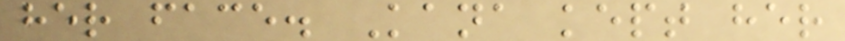her face. Kana kept her
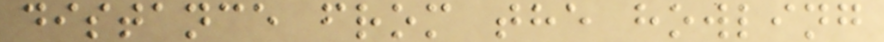distance from the howling
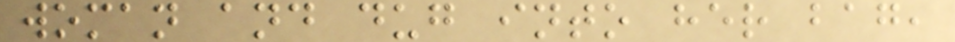woman and dug into her bag,
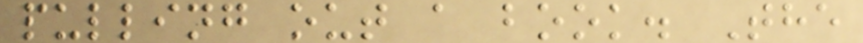pulling out a book. The
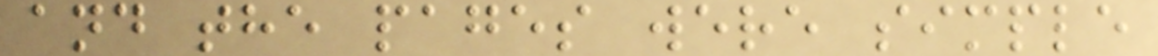and the pages were simple
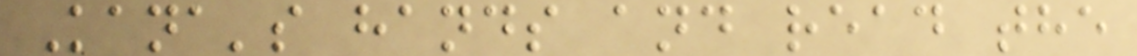Kana's hands and read the
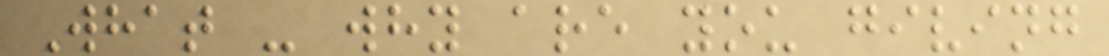What - why are you giving
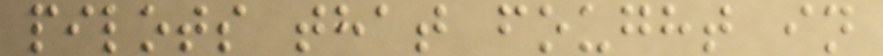pilots that fought in
